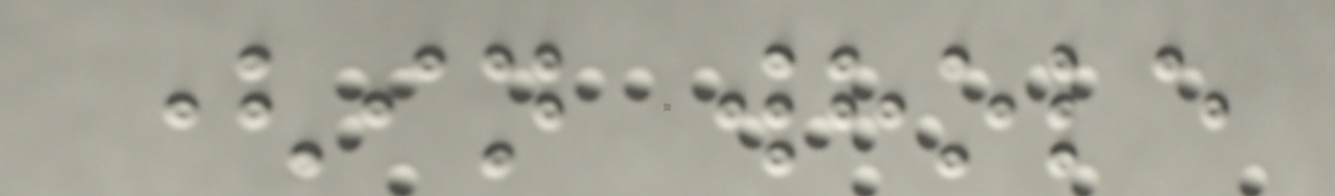(in whole
